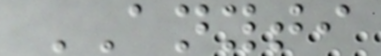ANYTI
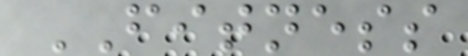FITNESS
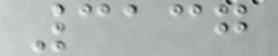3137
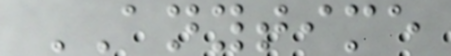ANYTIME
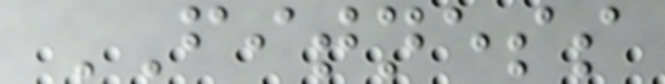FITNESS
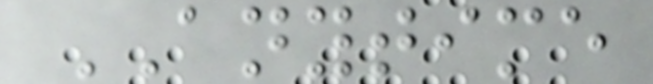ANYTIME
